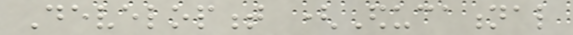Development (Educational
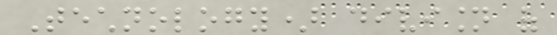Technology) division of
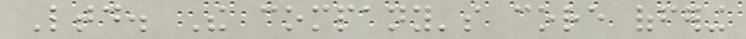Ltd. The company's core offering
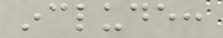include:
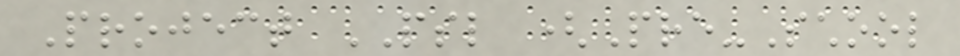Project PSL (Pre-School
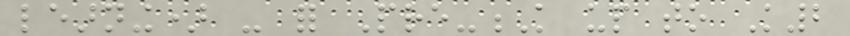learning) - for Pre-K up to K2
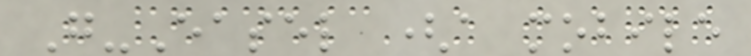Go-Easel (a mobile
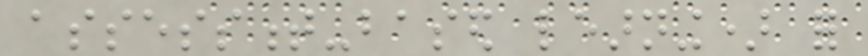assessment-based learning) for
